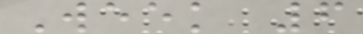Week 6
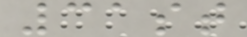31st
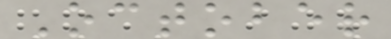October
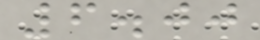6.00
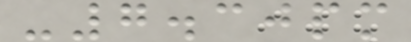-7.30pm
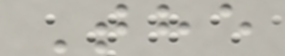The
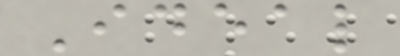Ideal
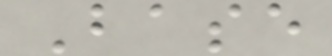Base
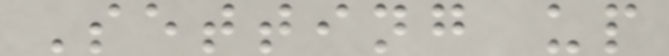Setting up
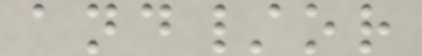and/or
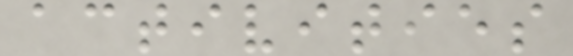activities
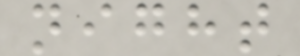night
